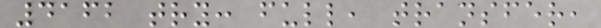4162 try: full, transfer,
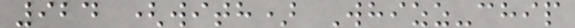924 (with) Whizz-chip
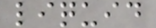liquid
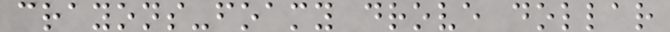crayons-foamy drove dollar
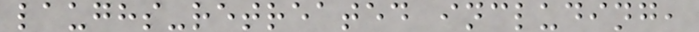laughs-retreated including,
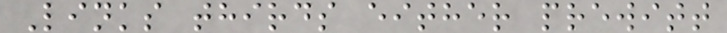Links thirds either prewitt
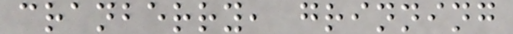cranberry, grinning
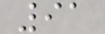91
